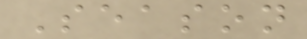Season
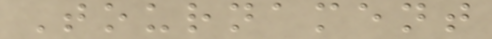Tournament
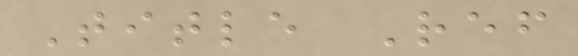Title Ref
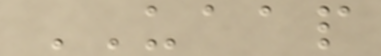UAAP
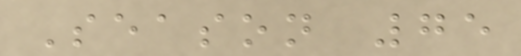Season 75
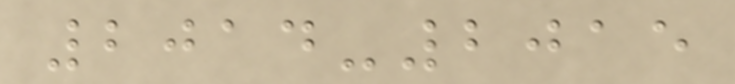2014-2015
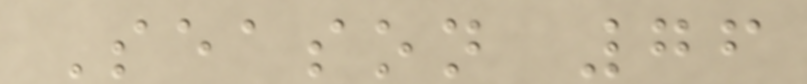Season 76
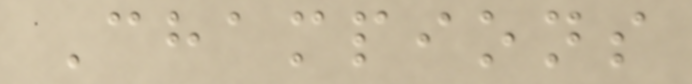Champions
